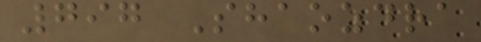797 Shaozdra
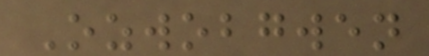Ozwobgwen
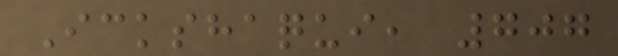Ickshaqui, 707
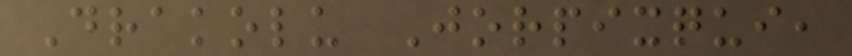Drakolu Jorpixqui,
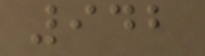942
